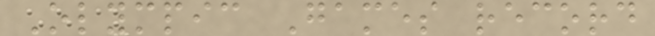Olympic Games record
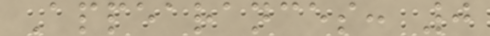Appearances: 0
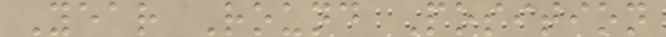Year Round Position
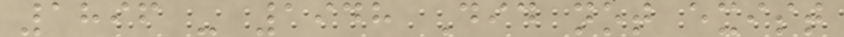1896 - 1948 Did not exist
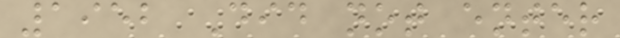1952 Did not enter
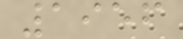1956
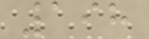198
